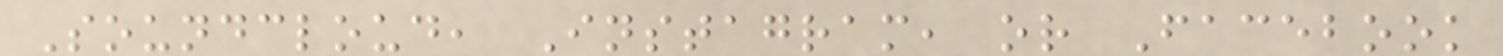Soundcloud, Instagram, or Facebook
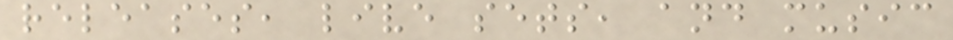releases, live sets, and music
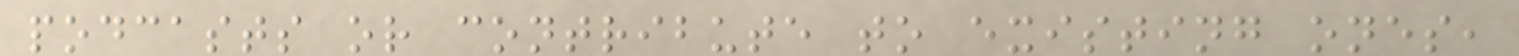podcasts or contribute to existing ones,
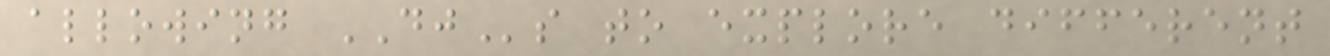allowing DJs to explore different
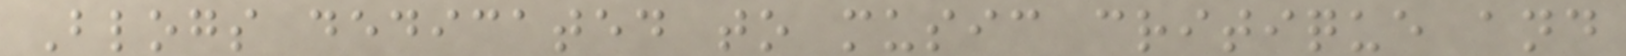Blogs dedicated to music critique and
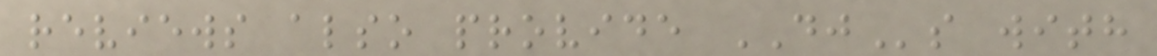reviews also provide DJs with
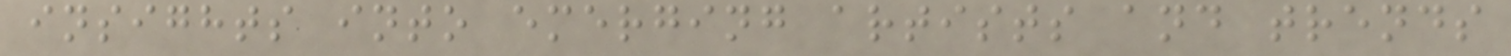insights into emerging artists and trends
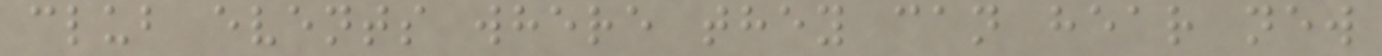club events where they can hear new
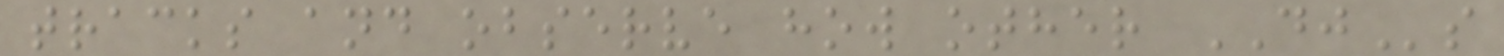tracks and observe how other DJs
